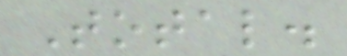Total.
